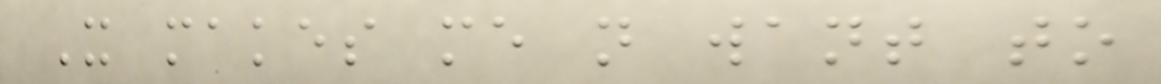It makes me not want to
